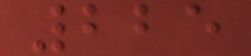225
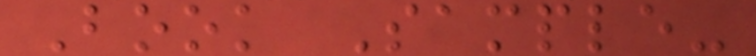Book Sample-
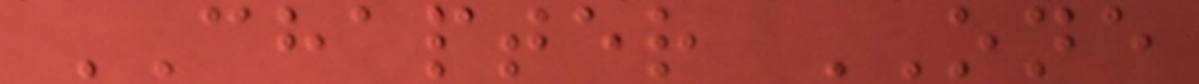CHAPTER ONE
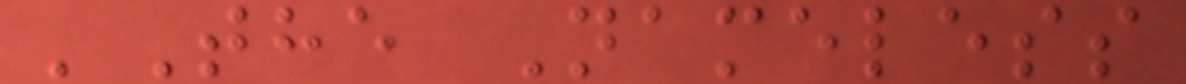'The Nameless
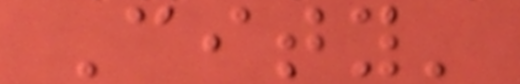City'
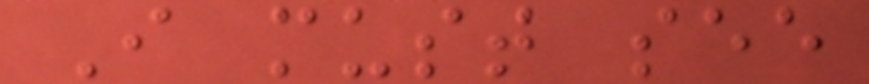I must see
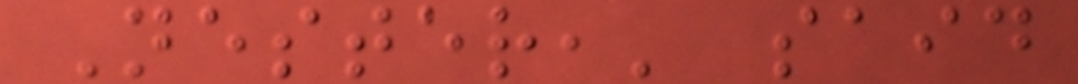Nester,' said
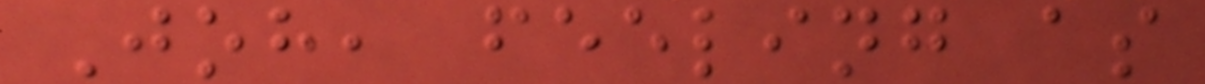Joh, feeling as
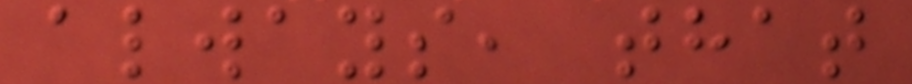always, that
